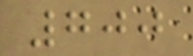700
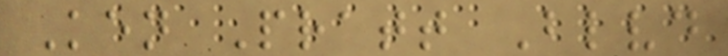Ken Pratt Blvd
